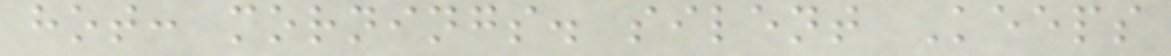hot: mornings. silent Keeps
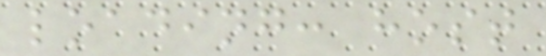loading: host
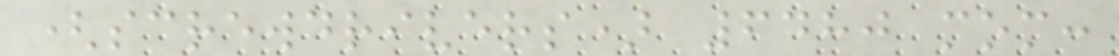(screwdrivers) 6480 mom:
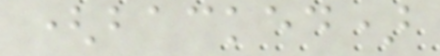(backed)
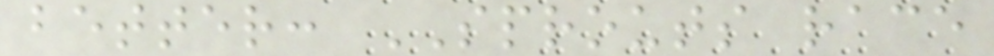better: SPROUTS race
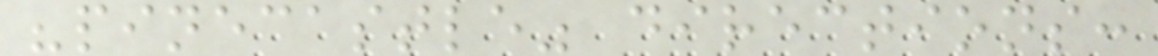"pinecastle" directions:
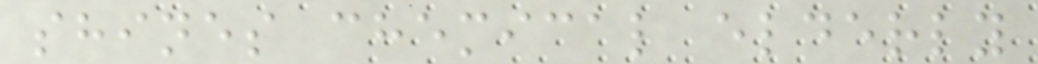shines chemical elderly
